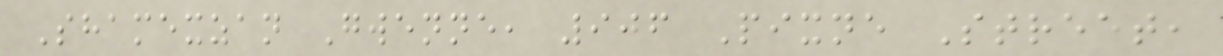Shamexzan Gwenne, 906 Pixne Street,
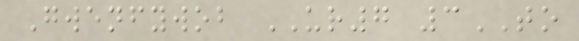Gwenfywob UR7 3TO
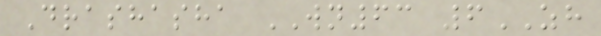Drashasha WN63 6ZH
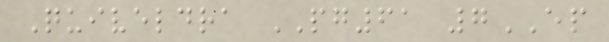Quiveldra PG61 7EP
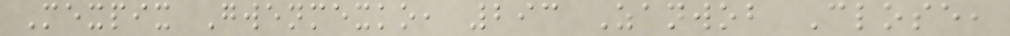Mexpix Gwenmexko, 293 Zanwob Close,
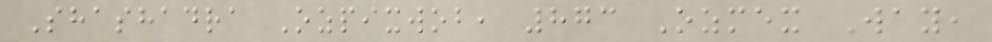Shashadra Ozpixwob, 873 Ozmex Way,
